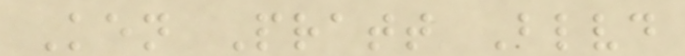Ken Pratt Blvd
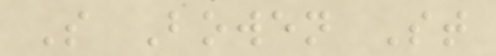S Bowen St
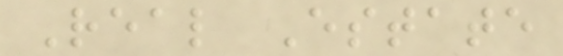Real Estate
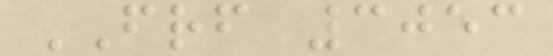FRF 3053
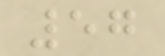57
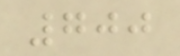700
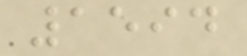1594
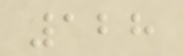128
